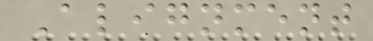Alignment
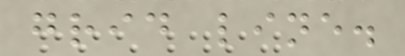grid line.
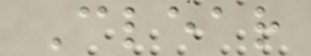Clear
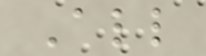All
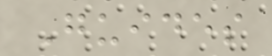Guides
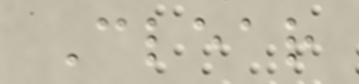Clear
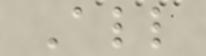All
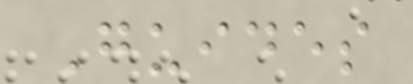Guides
